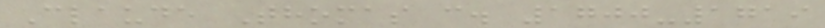Claude Thomas c. 1700-1719
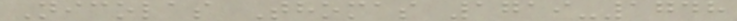Nicolas Thomas 1719-1748
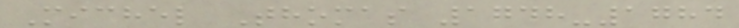Michel Thomas 1748-1784
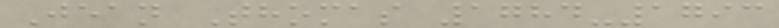Jean Thomas 1784-1793
